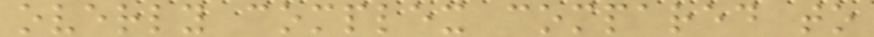overly complex compared to
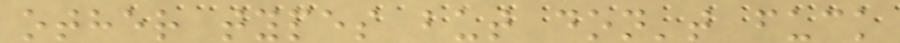other types but don't fuck
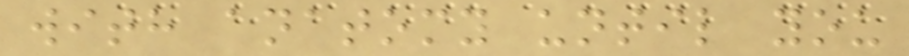with anatomy until you
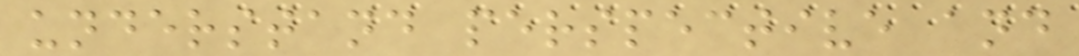understand perspective and
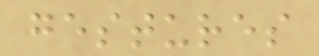gestures
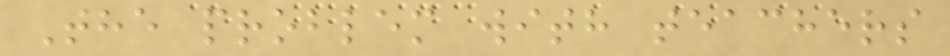The problem with teachers
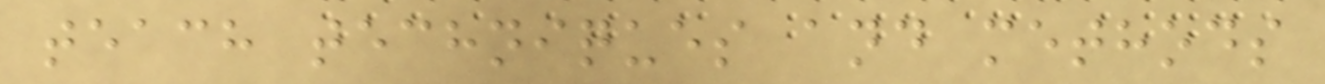teach techniques and methods
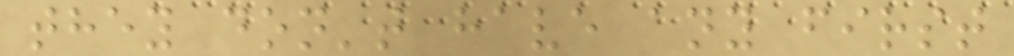they don't have any first
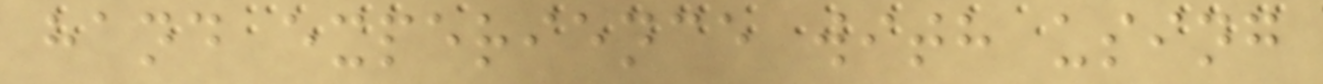hand experience with using
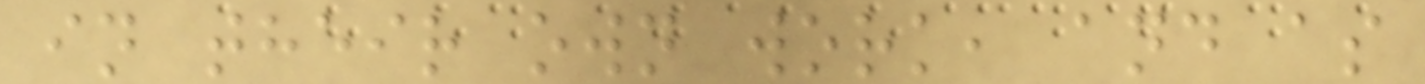in their own work, and as
